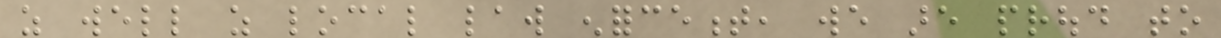as well as local law enforcement, we are proud to
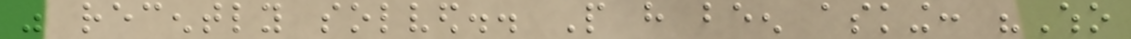was recently solved.. People have been asking: "Who
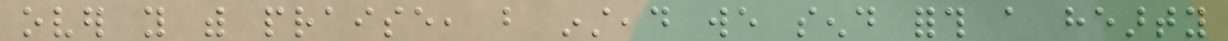over you with praise, but instead we send forth a hearty
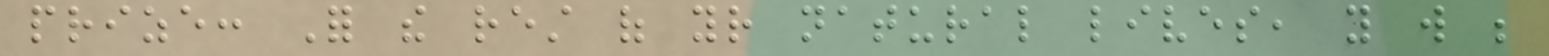prize: For the rest of your natural lives, you will be
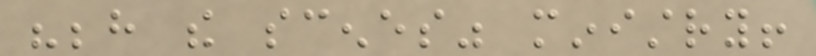"behind the scenes" ministry!
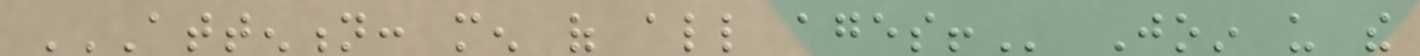ATTENTION: MEN OF ALL AGES! Join us the
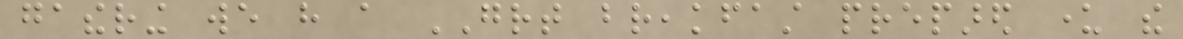gathering we have a GREAT breakfast prepared under the
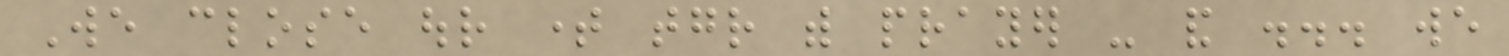We close our time together with prayer - and ... we
